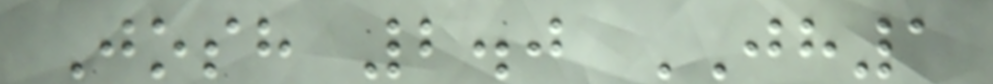Josh 2.0 JH1
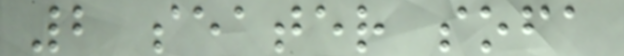2 seater sofa
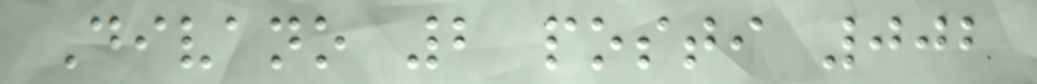Divano 2 posti 002
